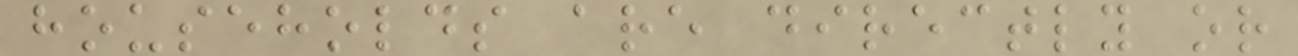households are directly or
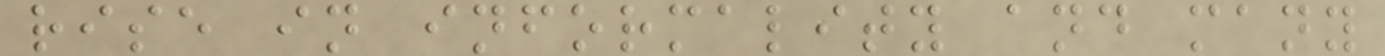rise in informality and many
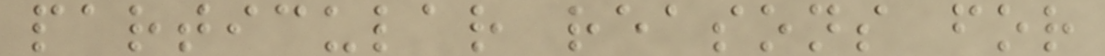particular reasons for
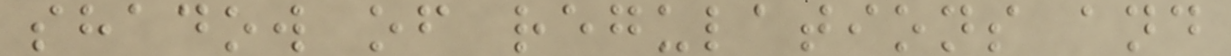shadow of regulations and
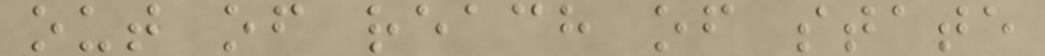out of reach of state
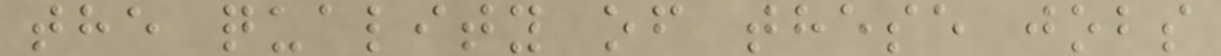the quality of these jobs
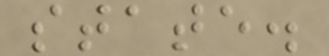state.
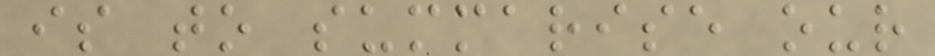is to summarise our
